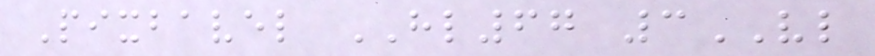Pixbavel HL67 3VL
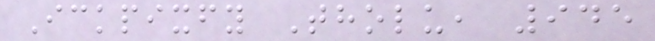Ickpixfy Tholu, 945
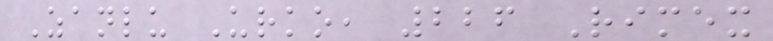Zanlu Urko, 226 Rimex
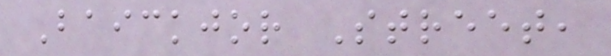Baickjor Street,
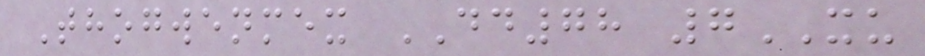Thogwenmex DD78 7XU
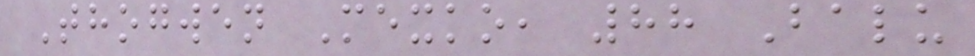Thogwen Mexko, 88 Balu
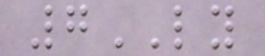7LY
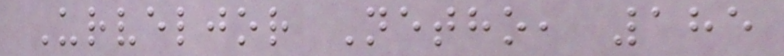Urveljor Netho, 185
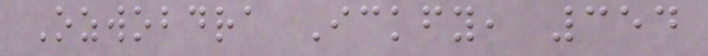Ozwobdra Ickfy, 354
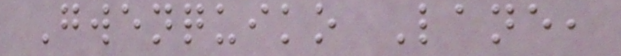Gwenquiko Lane,
